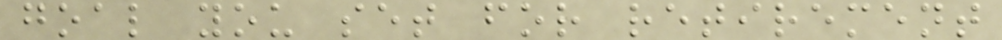goal you set for retirement
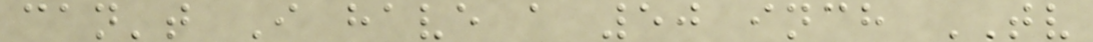can't I have a 50 inch TV
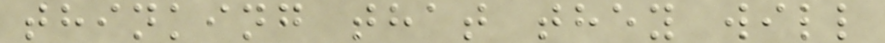thinking that they will
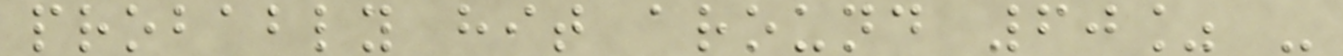probably hit around 60% -
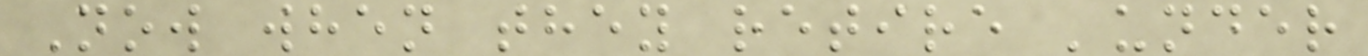Now when they retire 'under
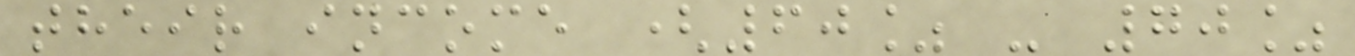their income (60% - 70%
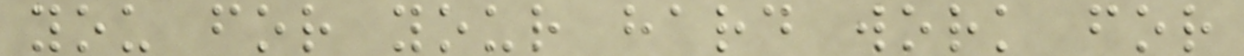you for your hard work for
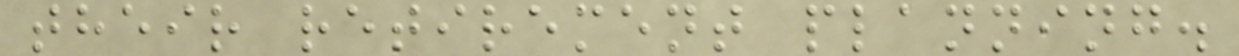their retirement planning.
